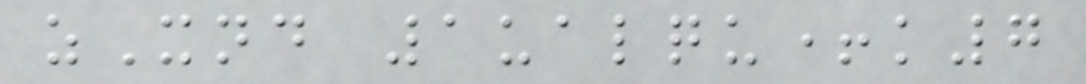zXnd 1ualqu+k7
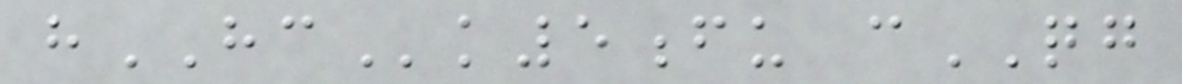hHCk5fu cQG
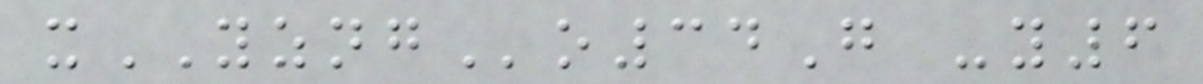xYZNGo34G -y6
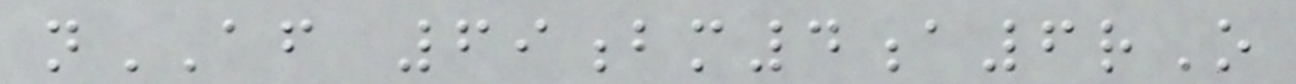nAF 69bm4a6rO
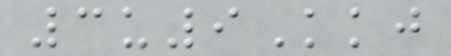3u9Kkj
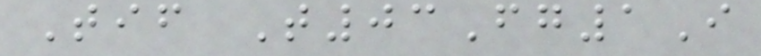Tif T03Fg1I
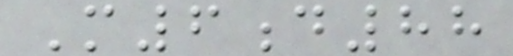M6d88
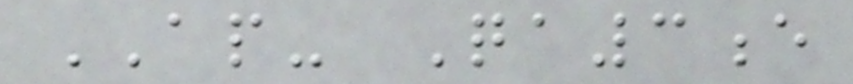AP- Qa3e
